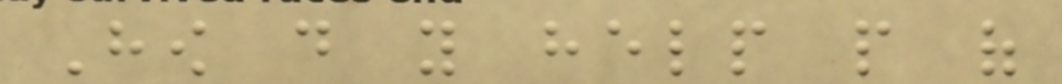How do you help people of
